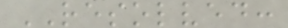RESOLVED:
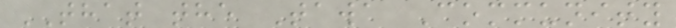THAT the Tawa Community
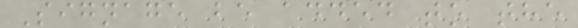Signage be added to the
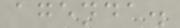agenda.
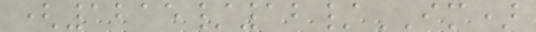(1215/12/IM)
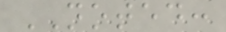NOTED:
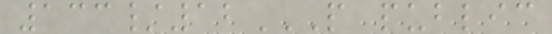133/12P PUBLIC
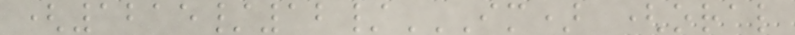(1215/12/IM) (ORAL
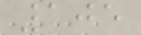105
